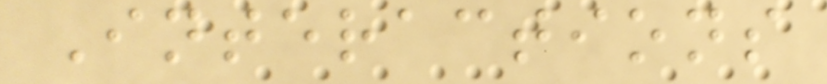Interactions
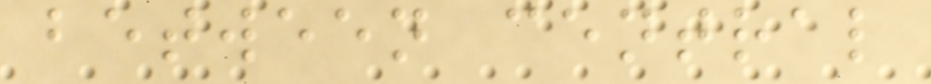between central
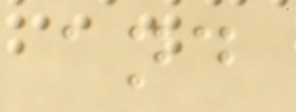and
